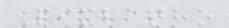Pixbatho
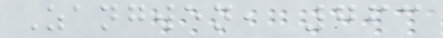Zangwen, 763
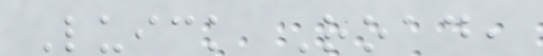Luick Road,
